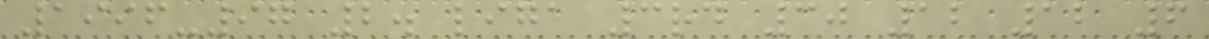1996-97 2. liga 3rd 30 12 12 6
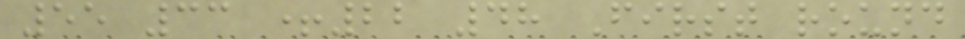55 33 +22 48 First round
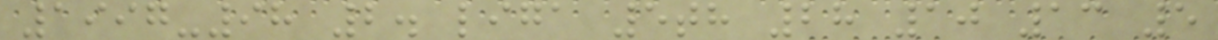1997-98 2. liga 5th 28 10 13 5
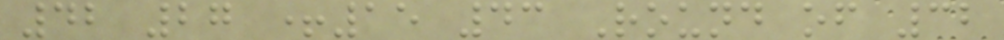42 27 +15 43 Round of 32
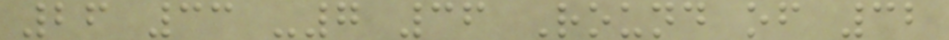26 33 -7 36 Round of 32
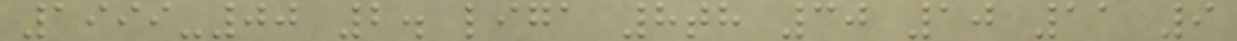1999-00 2. liga 8th 30 10 11 9
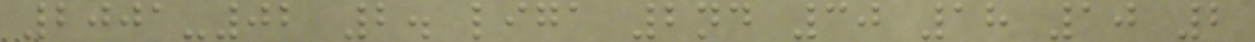2001-02 2. liga 2nd 30 18 10 2
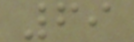69
